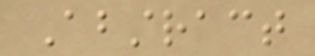Abstract
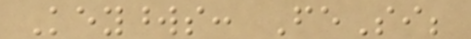Keywords: FeSi;
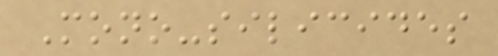Mono-silicides
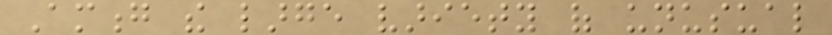Among the large variety of unusual
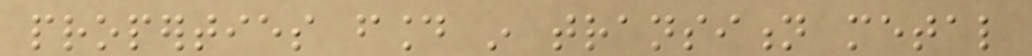properties found in transition metal
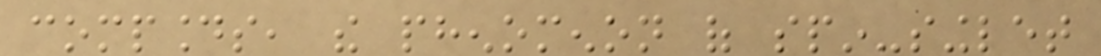compounds, the phenomenon of spin-singlet
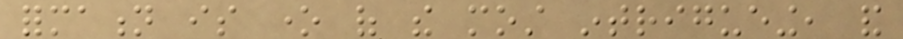formation is one of the most intrigueing, and
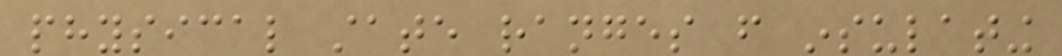physical state ranges from insulating
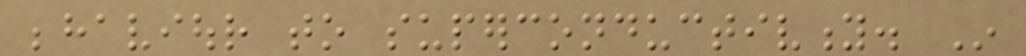behaviour to superconductivity. In
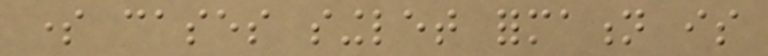some cases singlet formation is
